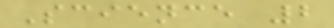Science 2
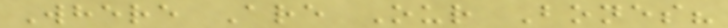Where Are Our Bones?
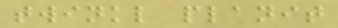twinkl planit
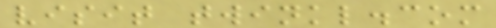visit twinkl.com
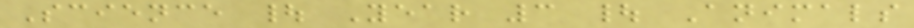Science | Year 3 | Animals
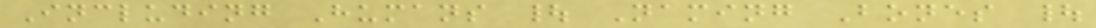Including Humans | Naming Bones |
